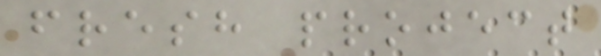fresh project
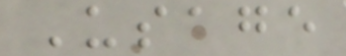Usage
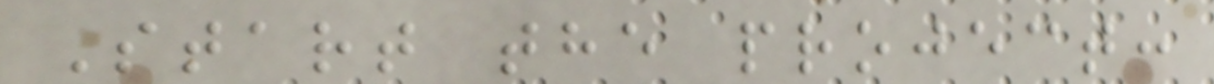Start the project:
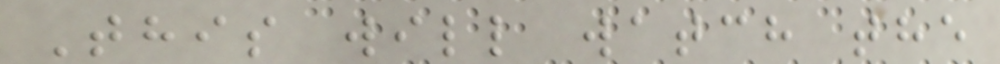This will watch the
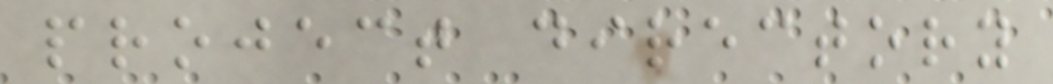project directory
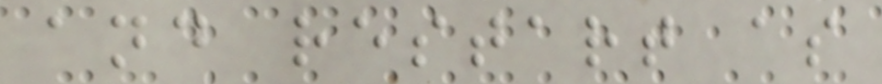and restart as
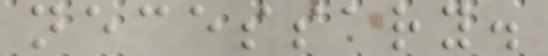necessary.
